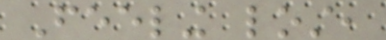Feeling lost,
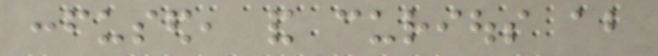confused, and curious about
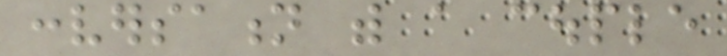conversation with a couple
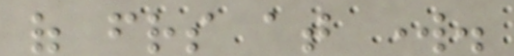of friends at work.
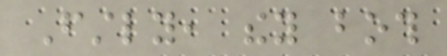Firstly, they both
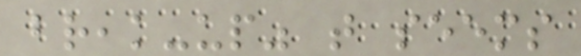break-up" that seems
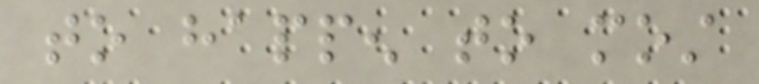to happen to most
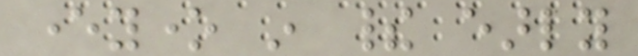everyone in their early
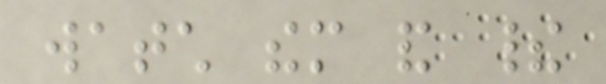watch them and their
